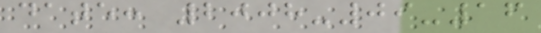date: 2008-09-16
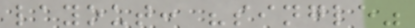layout: "single"
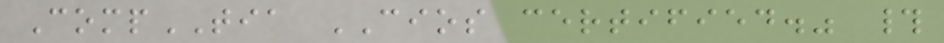CompTIA CIOS certified." #
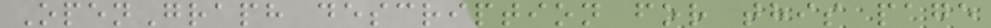OpenGraph description for this page
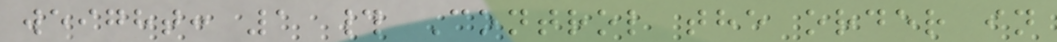weight: 1 # Control the order in
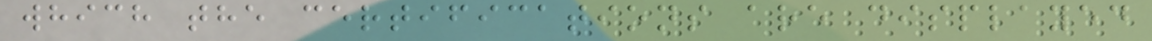which the certifications are displayed
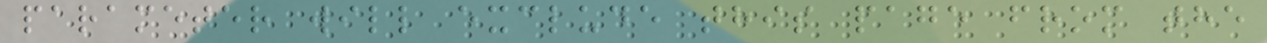parameter will exclude this page from the
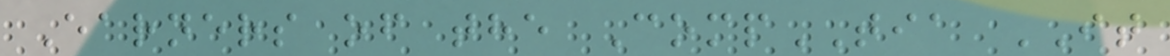Earners of the CompTIA IT
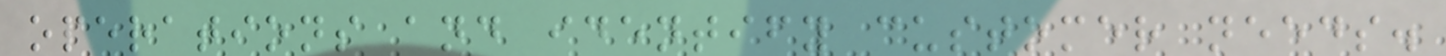operations and identify customer needs.
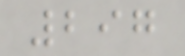297
